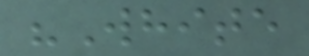"White
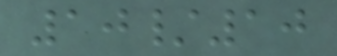10/10
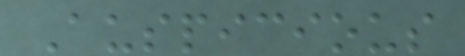Auspicious
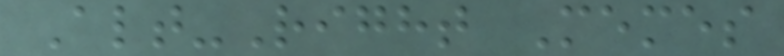Alt-Right Memes
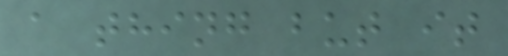a thing but it
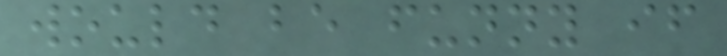would be funny if
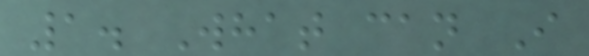1. What can I
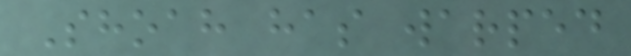Shoah has warped
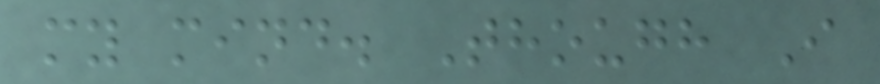my mind. Though I
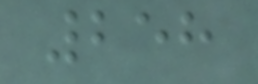258
